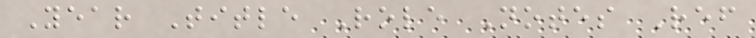Year Title Role Notes Ref
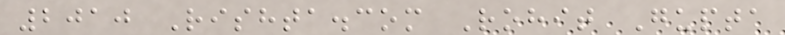2010 Rishta.com Rohit Gupta
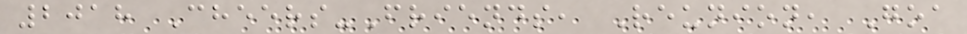2018 Cheers-Friends, Reunion, Goa
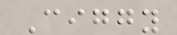Ciggy
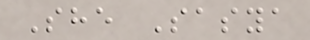She Sasya
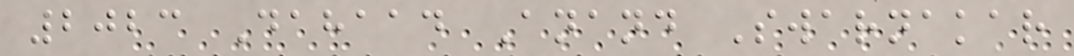2023 Dahaad Anand Swarnakar
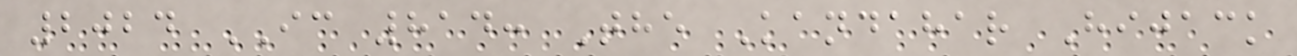2024 IC 814: The Kandahar Hijack
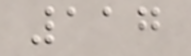117
